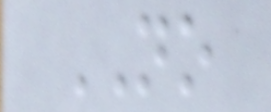NO
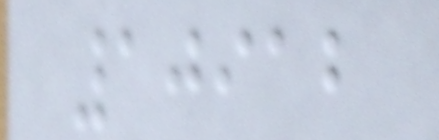10912
